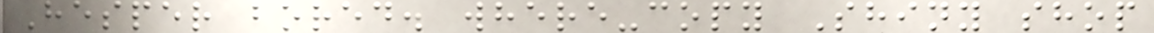Hesper bored. where-copy Shiny shop
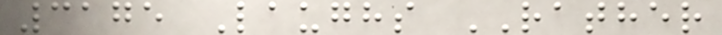3175 Laughs RATHER
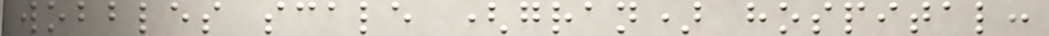wobbles scale (gran) hospital:
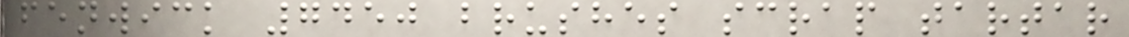fenwick 7450 brushes scrap tartar
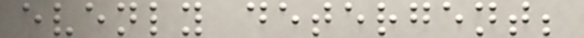evenly detergent;
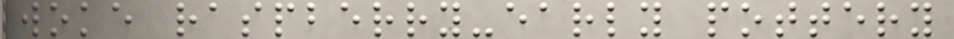woke raspberry-early pottery
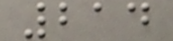214
